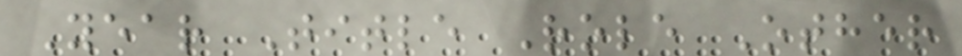Year Title Role Other
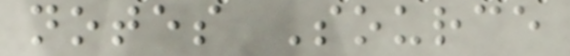notes Source
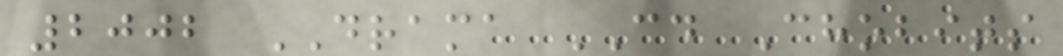2002 DRAMA CD Chobits
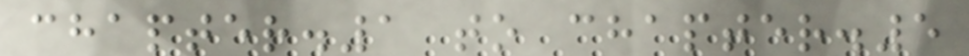chapter.1 to chapter.5
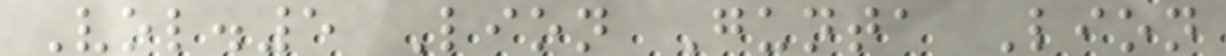Vol.5 Lion Gunta Lion
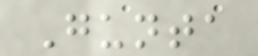Gunta
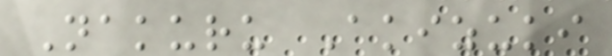Nakuru Akizuki
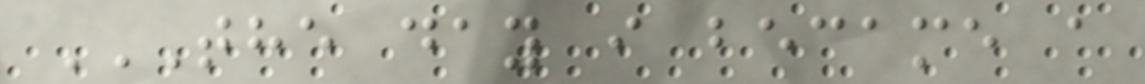THE DAY I BECAME A
